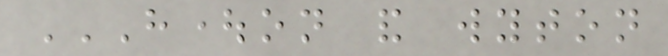HOUGHTON AND WYTON
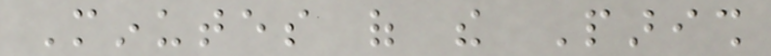Minutes of the Parish
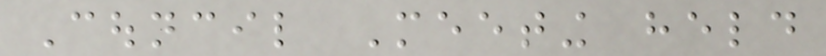Council Meeting held
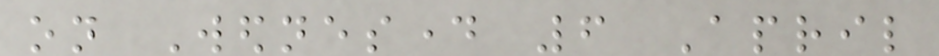on Wednesday 6 April
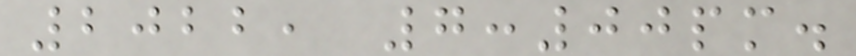2022, 7:00pm.
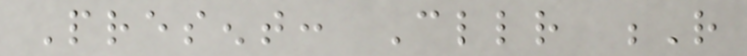Present: Cllr R
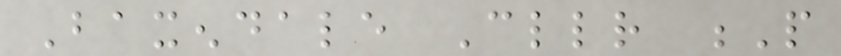Baxendale Cllr P
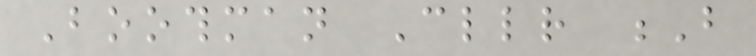Boothman Cllr B
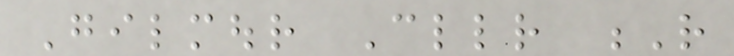Gilmour Cllr R
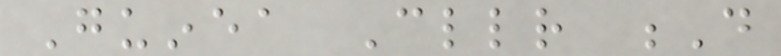Guinea Cllr D
